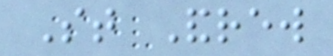St Andrew
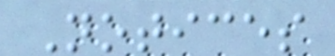Notices
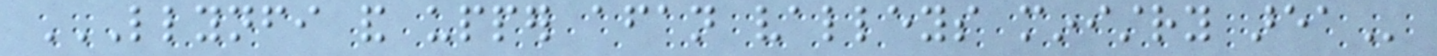LLYNFI AND UPPER AFAN VALLEYS MINISTRY AREA
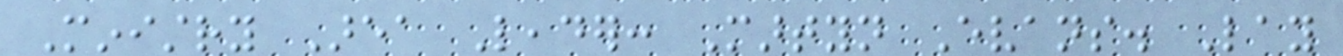Ministry Area Leader: Martyn Evans. Lay
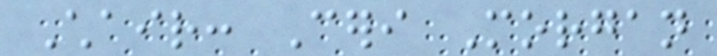Chair: Ceri Morgan
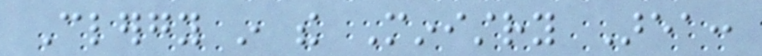Clergy in the Ministry Area:
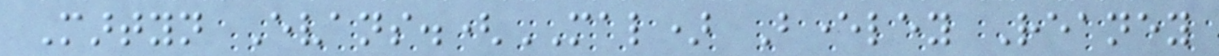Martyn Evans.(MAL) Beverley Reaney
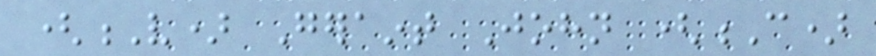(V) Geraint John (C)
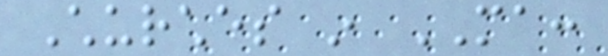Churches in MA:
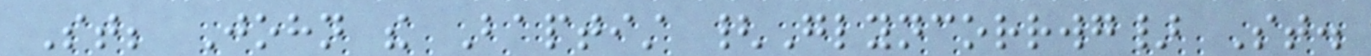St; John the Baptist {Glyncorrwg} St.
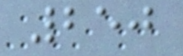250
